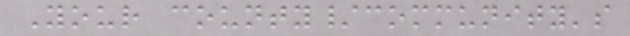Your county/community's
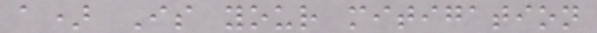a) Is your mitigation
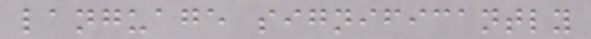language significantly
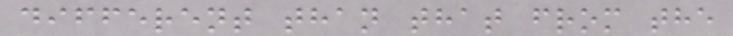different than that from the
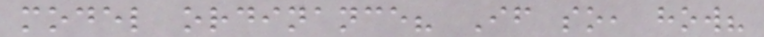model ordinance? If so, how?
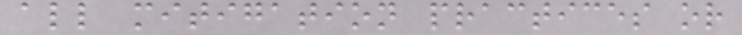all mitigation practices or
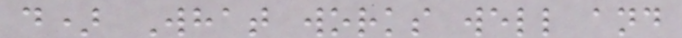d) What works well and
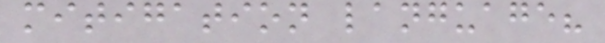mitigation language?
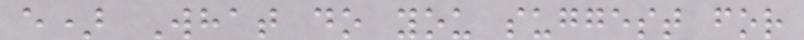e) What do you suggest for
